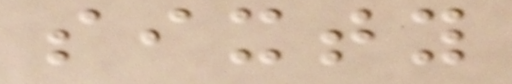sixty
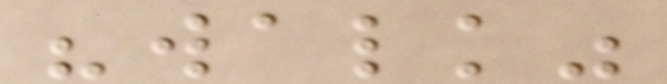"walk"
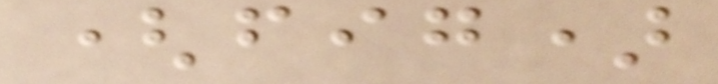(fig)
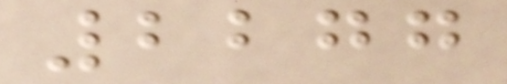2277
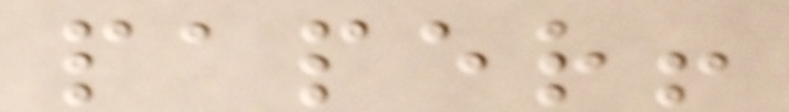paper!
